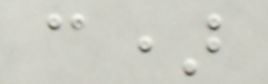c)
